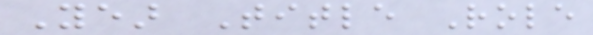Year Title Role
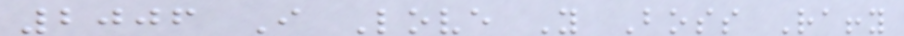2006 I Love You Boss Raffy
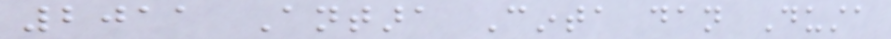2011 Antara Cinta dan Dusta
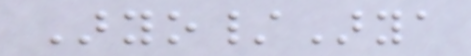Aryo/Arya
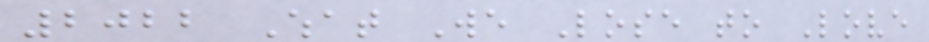2022 What We Lose to Love
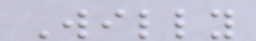Willy
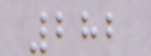282
